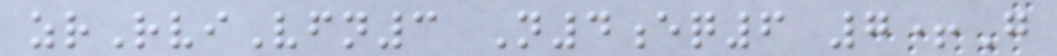zrRviVfn3 N4eq6 7+G
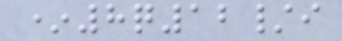*8q12/i
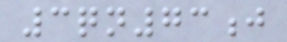3qn73j
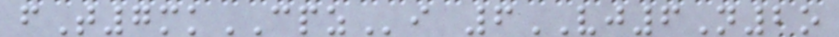fT7mkCPZi 6VJ6N2o
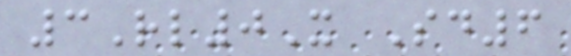3Rl0X Sd6
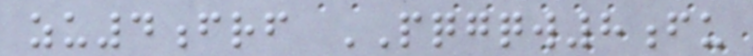zu4frf PQGQW8fu
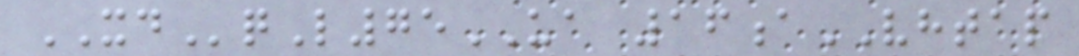XDqL75UA 16aVHTAP
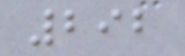292
